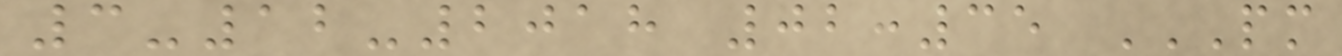3-12-2018 02:35 PM
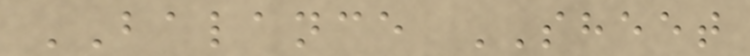BALANCE SHEET
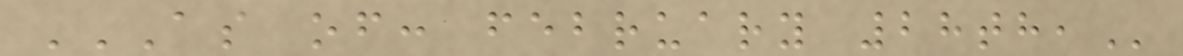AS OF: FEBRUARY 28TH,
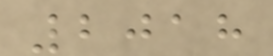2018
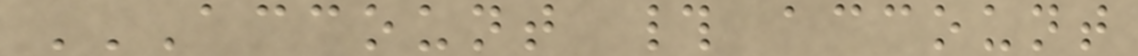ACCOUNT # ACCOUNT
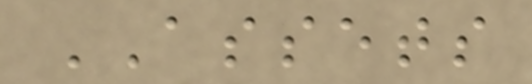ASSETS
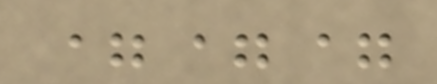===
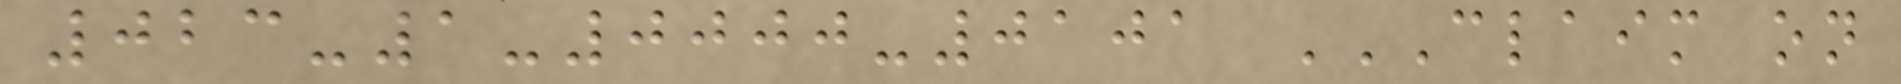023-1-0000-0101 CLAIM ON
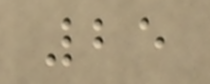25
